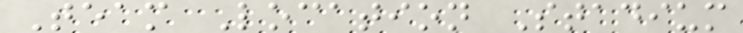Team Location Stadium
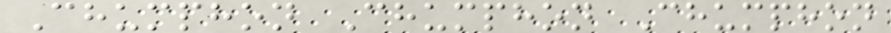Chumphon Chumphon Chumphon
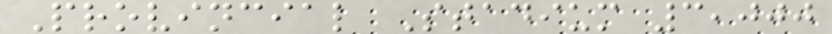Provincial Stadium 3,000
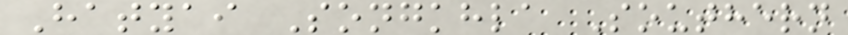Hatyai Songkhla Southern
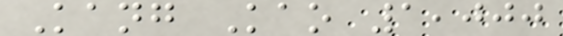Kang Kao 1,000
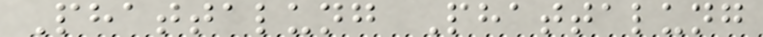Phattalung Phattalung
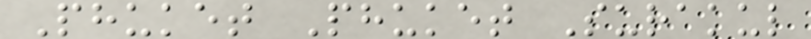Phuket Phuket Surakul
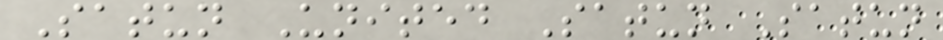Satun United Satun Satun
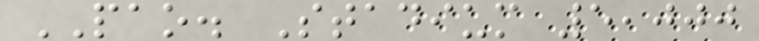PAO. Stadium 5,000
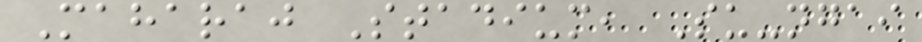Maharaj Stadium, Su-ngai
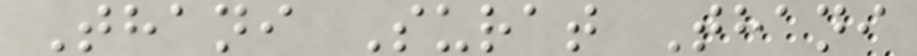Thani Surat Thani
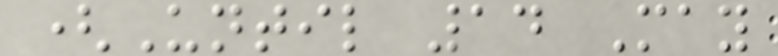(Until 14 May
